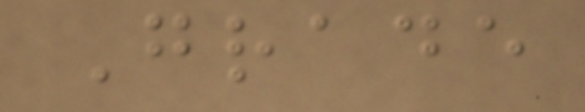Grade
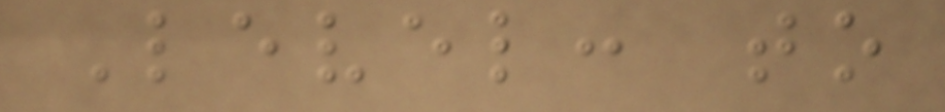Level: to
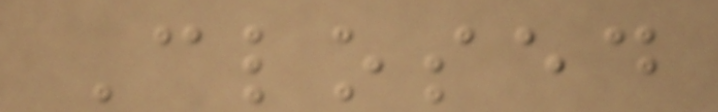Closed
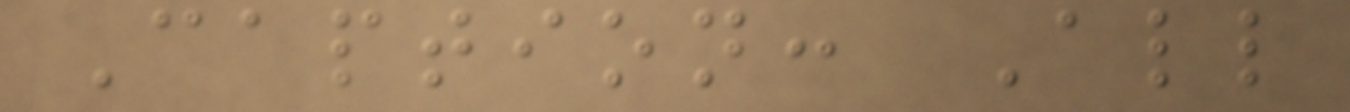Caption: All
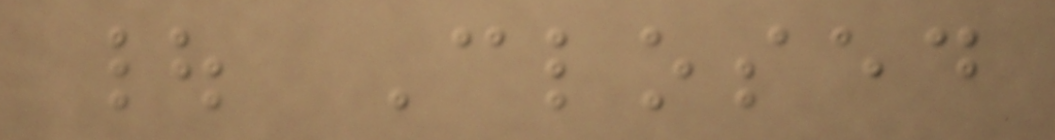| Closed
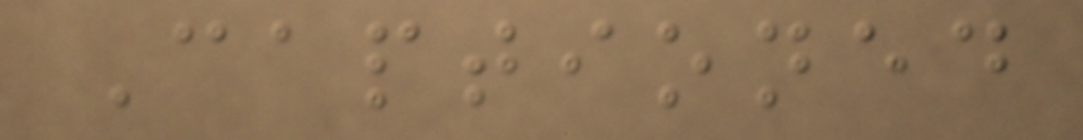Captioned
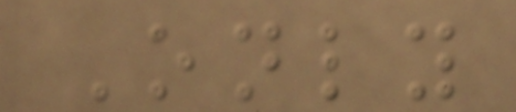Only
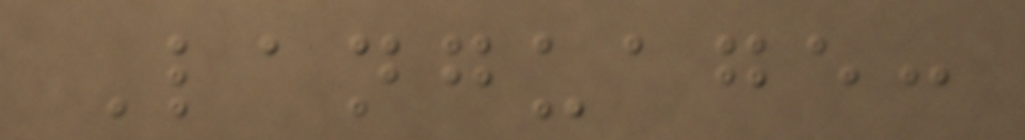Language:
